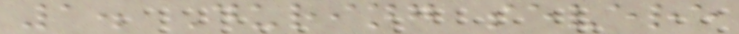1. During severe
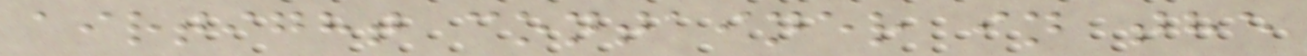airtight container in the
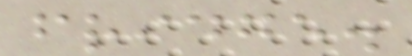fridge.
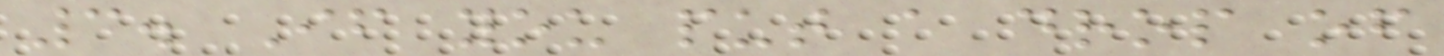3. If you put a drop of
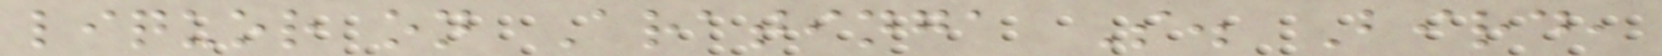liquor on Aratinga S. Bird,
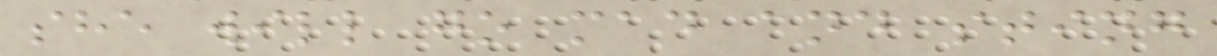she will go mad and sting
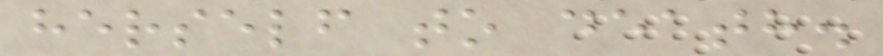herself to death.
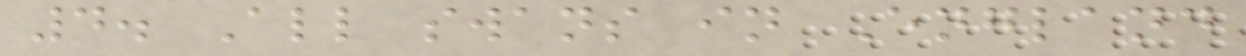4. All swans in England
